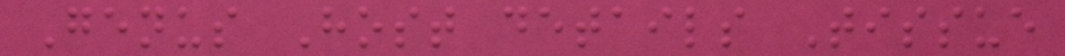Genus Host details Tissue
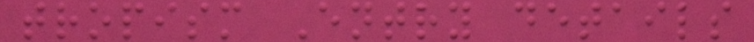tropism Entry details
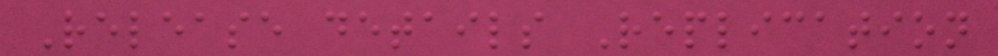Release details Replication
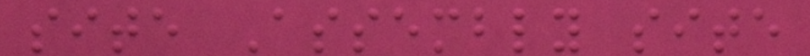site Assembly site
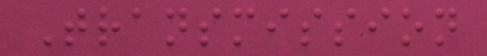Transmission
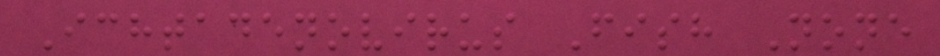Ichtadenovirus Fish None
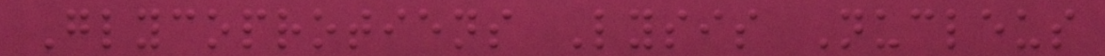Glycoprotiens Lysis Nucleus
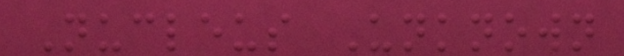Nucleus Unknown
